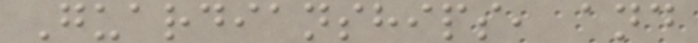Guardianships, and
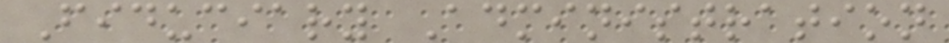Fiduciary Administration
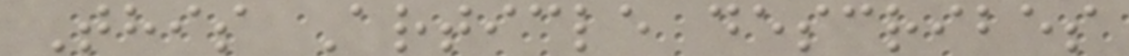This Article describes
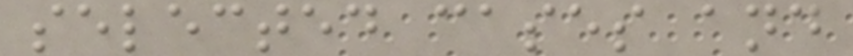selected cases and
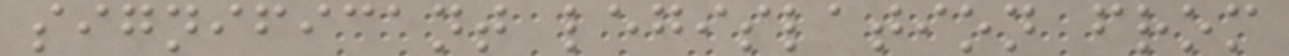significant legislation from
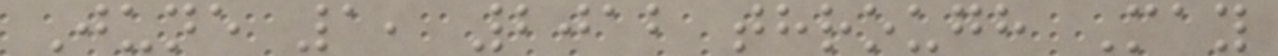June 1, 2012 through May
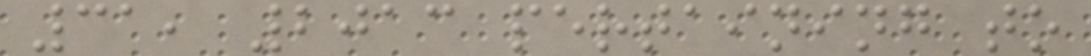31, 2013 pertaining to
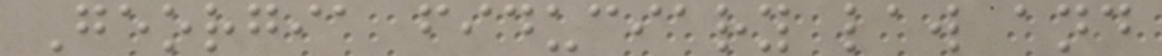Georgia fiduciary law and
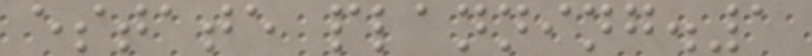estate planning.1
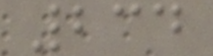234
